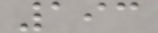193
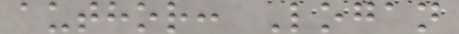author: Logan
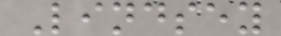Lindsey
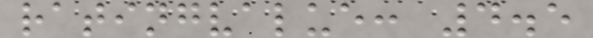ratingvalue: 4.5
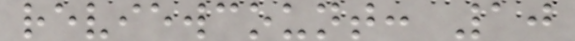reviewcount: 10
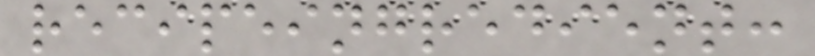recipeingredient:
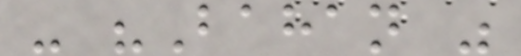- "Bahan "
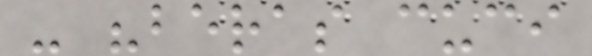- "beras cuci
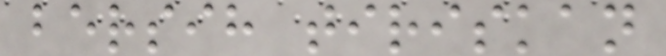bersih tiriskan
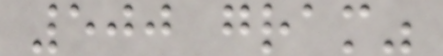500 gram"
